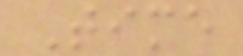Time
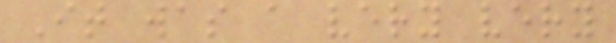It was a very very
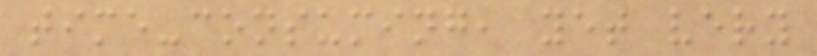time-consuming, yet very
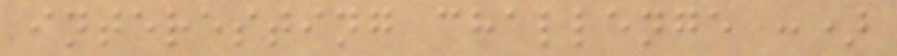interesting challenge :)
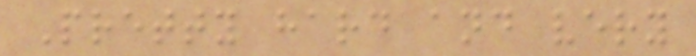Pretty hard and very
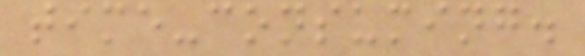time-consuming.
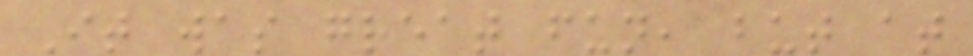It was great fun, but at
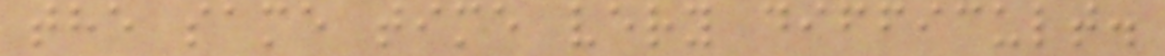the same time very difficult.
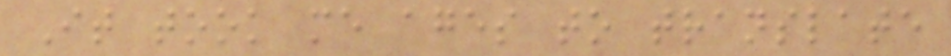It took me ages to translate
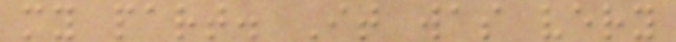my part. It was very
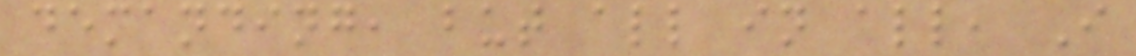demanding, but all in all, I
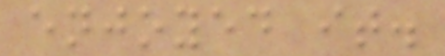enjoyed it.
